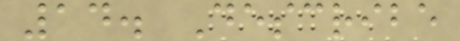14. Describe
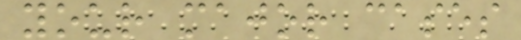your major cases
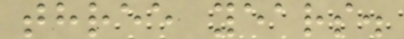three years.
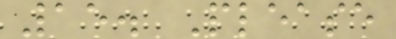15. Please
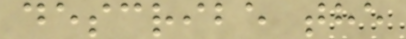describe the
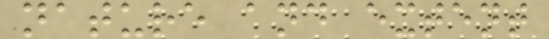nature and extent
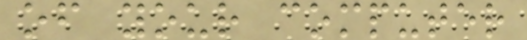of your computer
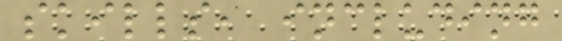skills, including
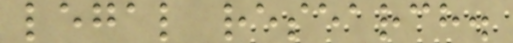legal research.
